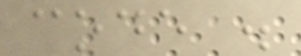code .
